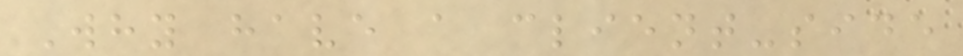Why have a client-side
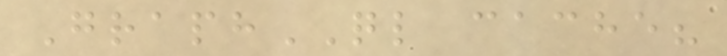GraphQL cache?
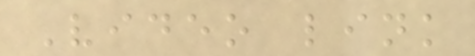Video link
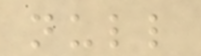null
